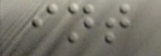int
